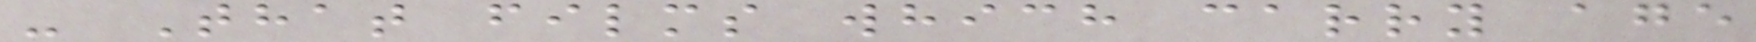- That films which carry age
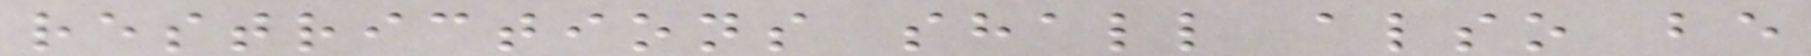restrictions shall also be
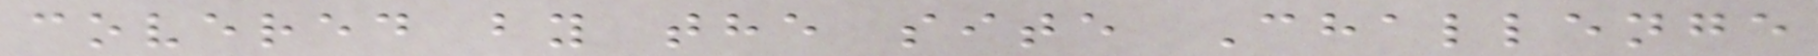covered by the site Challenge
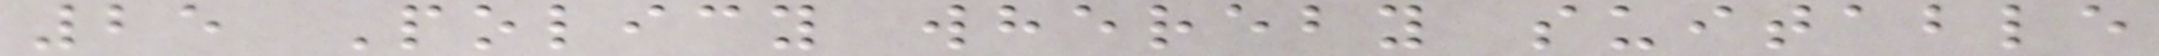25 Policy whereby suitable
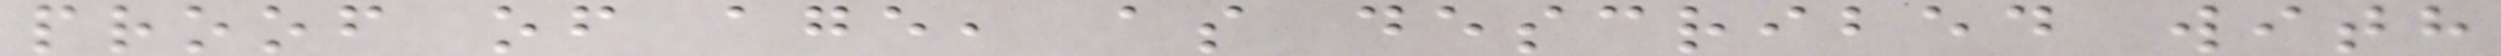proof of age, as described with
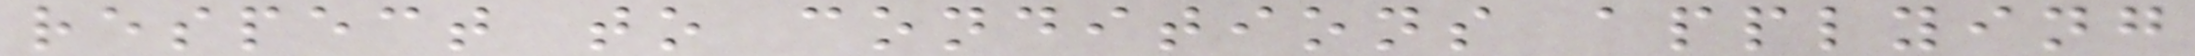respect to conditions applying
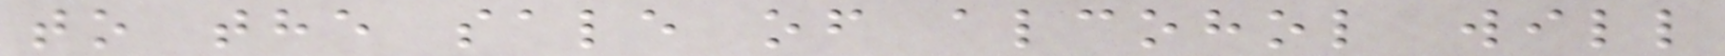to the sale of alcohol will
